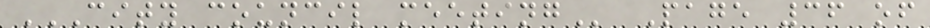CITY COUNCIL MEETING Page 36 of
